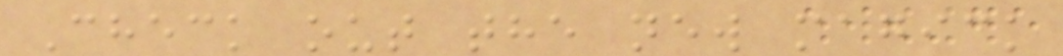Check out the new magick
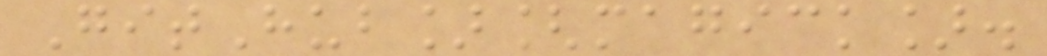GitHub][magick].
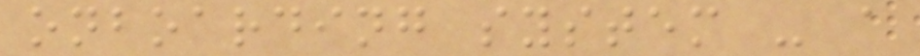onboarding system - a
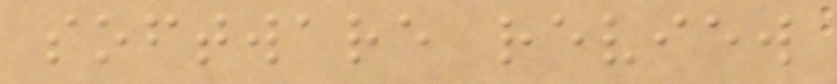software review
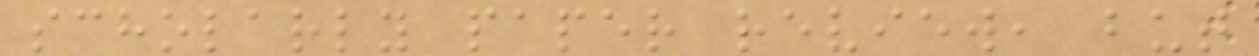scholarly paper review, but
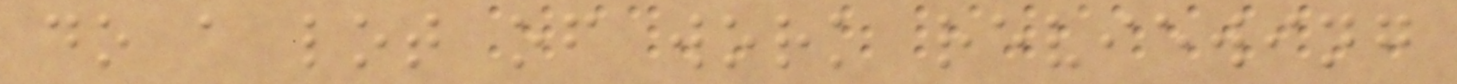do a lot of work reviewing
